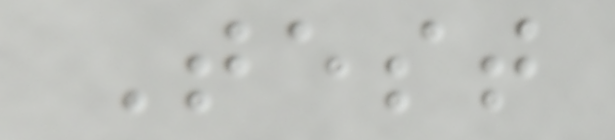Test
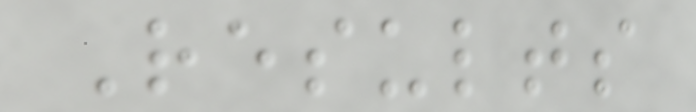Results
